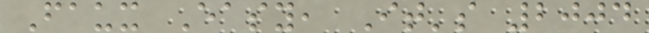Faux Easy, It's 2004
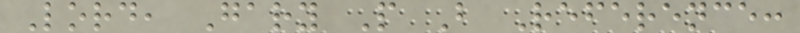Lord, Gary P B Reference:
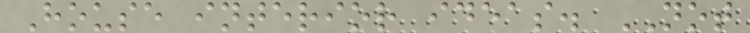House interior ideas. NOT
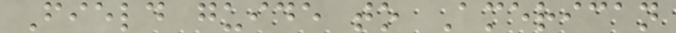Field guide to American
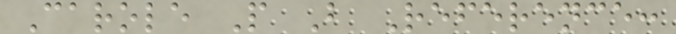Carole P B Reference:
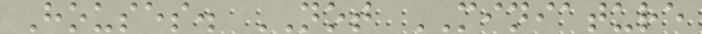Houses. NOT MINIATURE
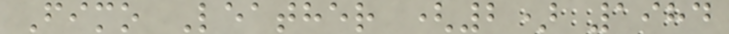Fimo Leather (2) 1984
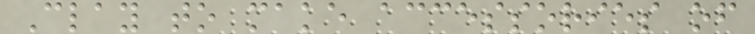Clay to make accessories of
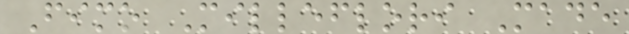Fimo Milleflori Made
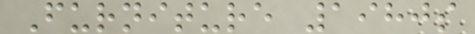Furniture 1980s
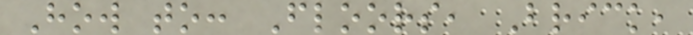How to: Floors, Brick,
